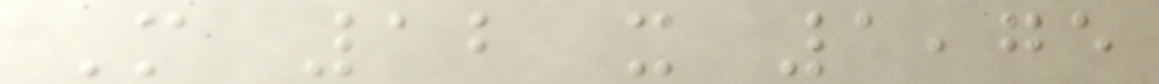M 12 x 1,75
